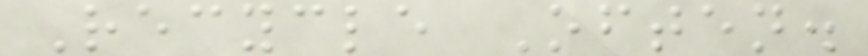Recycle Often.
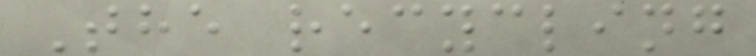The recycling
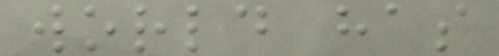world has
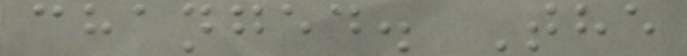changed. The
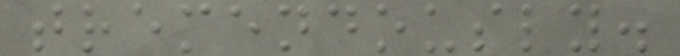tremendously.
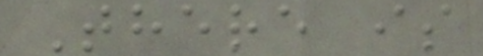There is
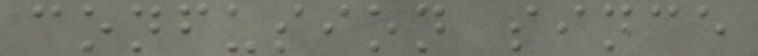confusion since
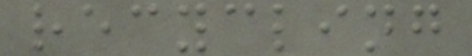recycling
